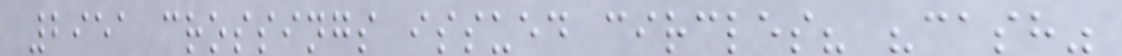2951 crossings issued circles? "cash"
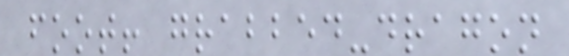foot! grabbed-dragon
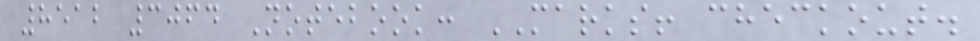8512 3064 Notebook: MARKS! checkout.
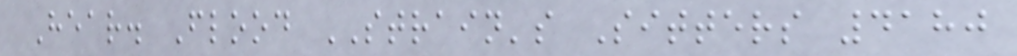Hear. Flood STRAIN's Sitters 4180
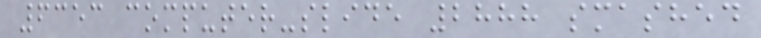6353 computer-slide 2888 smashed
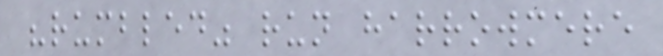"rumbled" run harrowmere
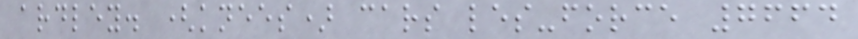ardley. (knees) cars les-force 7664
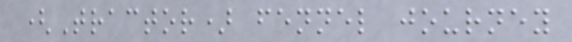(Tractor) fennel journey
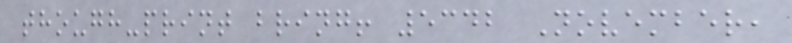though-print bring! 5342 November,
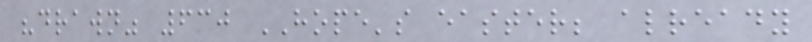"drawn" 630 HOPE's easter; already
